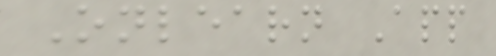Onlearn App
